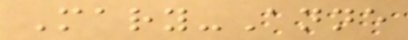Mary-Anne
